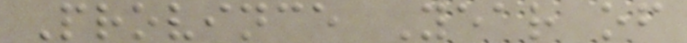Province Year of
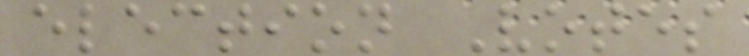election Votes
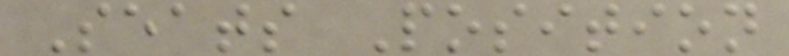Seats Position
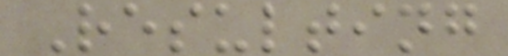Resulting
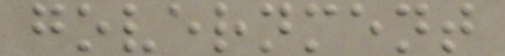government
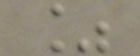%
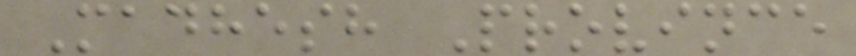Madhesh Province
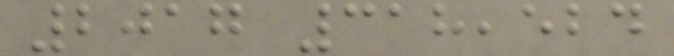2017 318,524
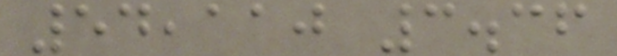54,110 3.36
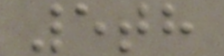5th
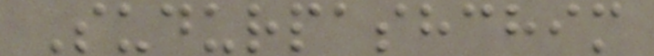Sudurpashchim
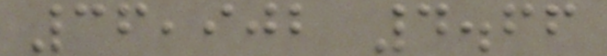36,902 4.66
